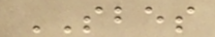SBES
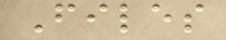Files
